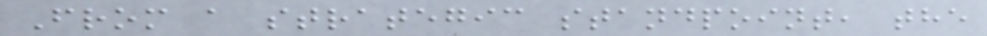From a strategic standpoint, the
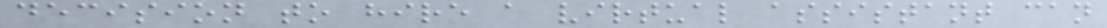decision to hire a virtual assistant can
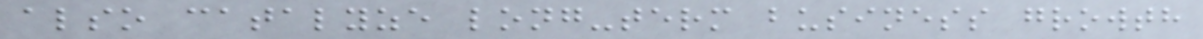also catalyze long-term business growth
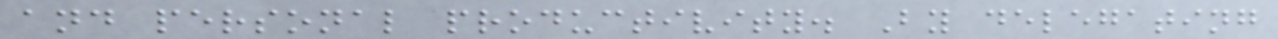and personal productivity. By delegating
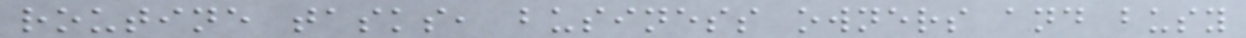routine tasks, business owners and busy
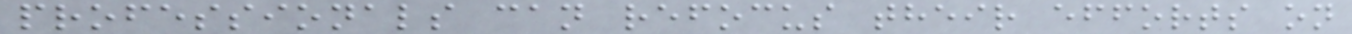professionals can refocus their efforts on
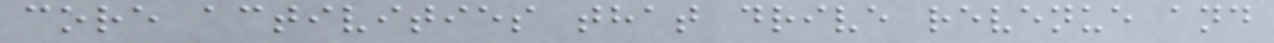core activities that drive revenue and
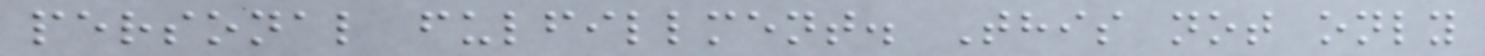personal fulfillment. This not only
